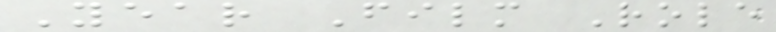Year Film Role
